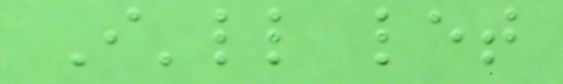I'll let
